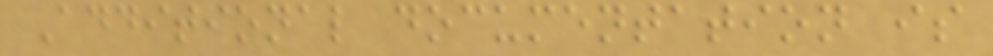Additional documentation is
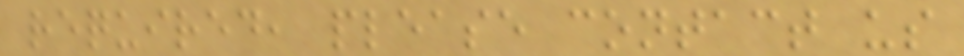required, please contact us
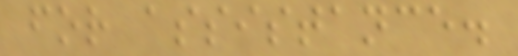for assistance.
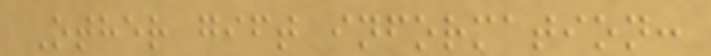Other gift information:
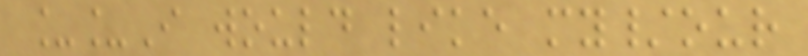__I would like my/our
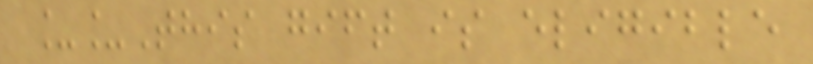__This gift is eligible
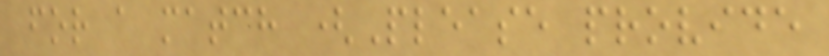for a match (Please provide
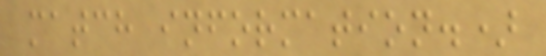match information.)
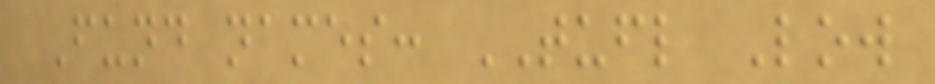Fund names: TUFL Low
